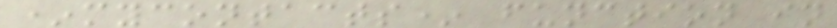*mycontacts* function in
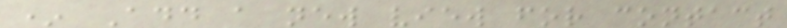* Add a new view for contact
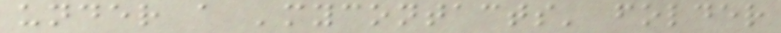under a 'mycontacts' folder
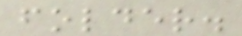folder.
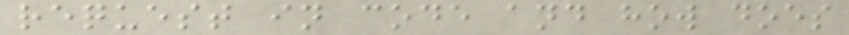request in code and how does
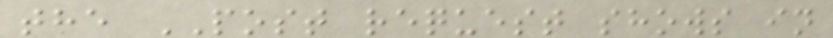the POST request shows in
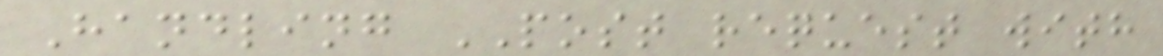Handling POST request with
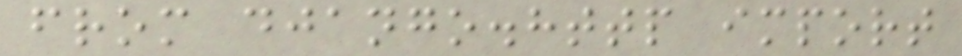from django.http import
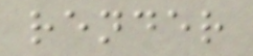render
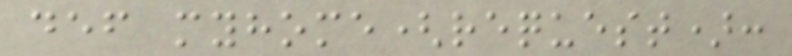def myhome(request):
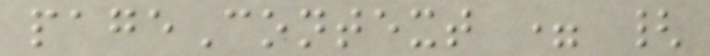pageContext = {
